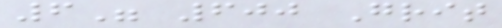6" 600 Grit
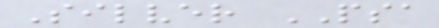Silver PSA
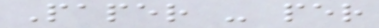Paper - per
